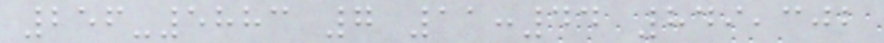256-5883 7 11:44 849,302
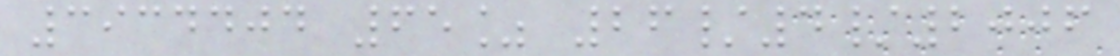3934404 65% 26/4/2006
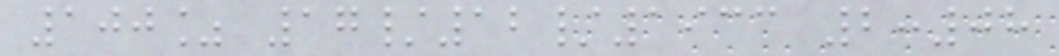100% 17/12/1933 2:08
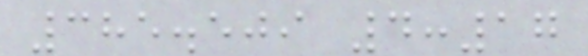385.509 4:17
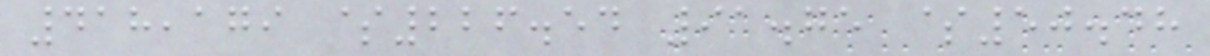418,179 $226.54 91.75 $50.48
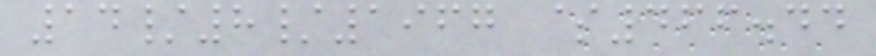14/8/1967 $466.44
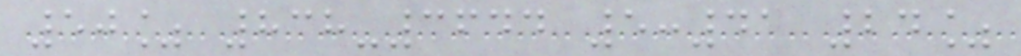50% 838-3644 5:41 24%
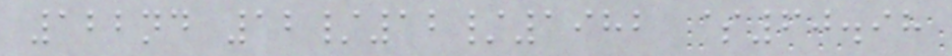122nd 12/12/1982 $60.98
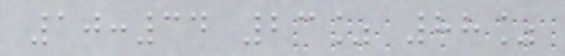10:34 23% 88%
